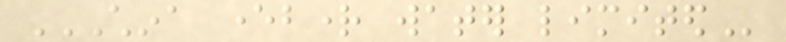CHINA EVERBRIGHT WATER LIMITED
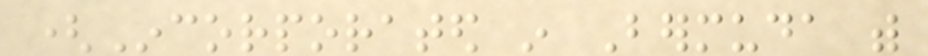(Incorporated in Bermuda with
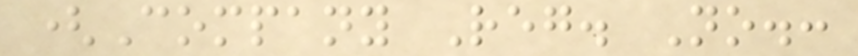(Company Reg. No.:
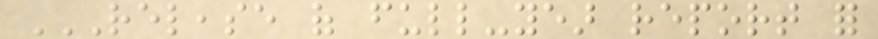RELEASE OF FULL-YEAR REPORT FOR
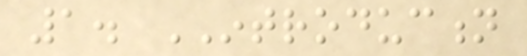1. INTRODUCTION
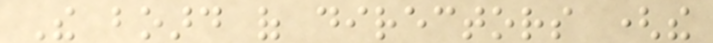The board of directors (the
